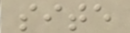site
